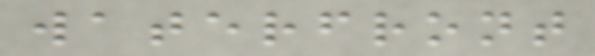waterfront
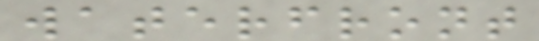waterfront
